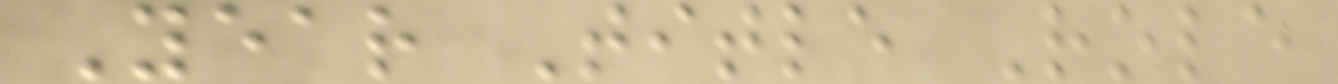Year Title Role
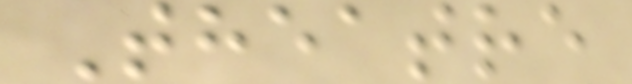Theatre
